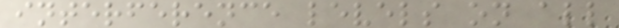interference levels on all
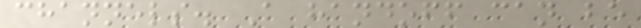channels. A handoff can be
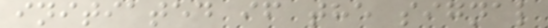initiated if the signal
